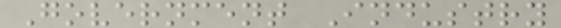Government Industry
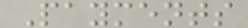Payments
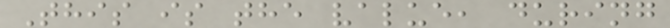This is the value, during
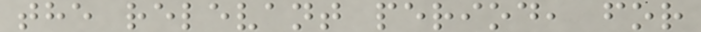the relevant period, for
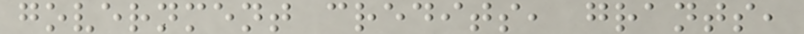government credits, grants,
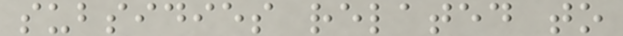subsidies related to
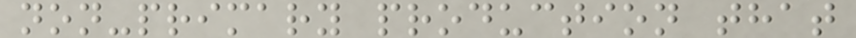non-primary production that
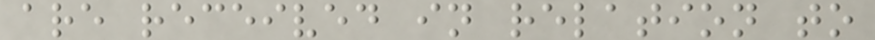are received in relation to
